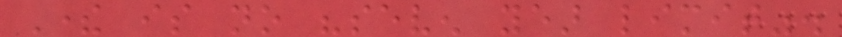There is no "seven year limit".
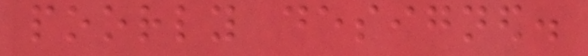poorly designed.
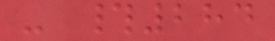- #284
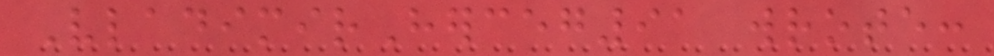VladimirHerceg91 wrote:
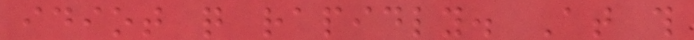idiot quite rapidly. At this
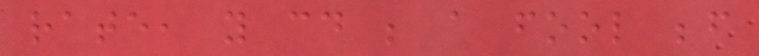rate, you could be a fool before
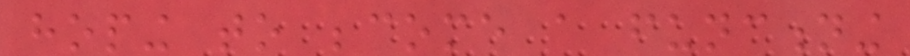hoping to become a functioning
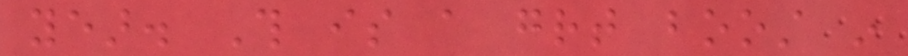year. This is a great boost in
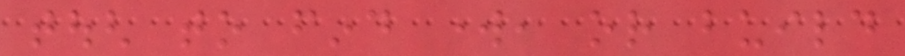tough to find work, or build
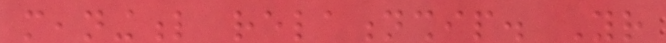meaningful relationship. Your
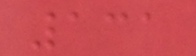131
